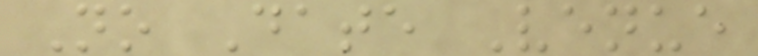No Date Venue
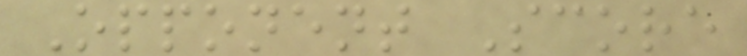Opponent Score
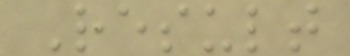Result
